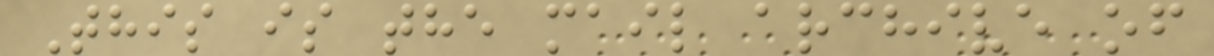This is the mail archive of
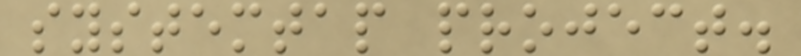systemtap project.
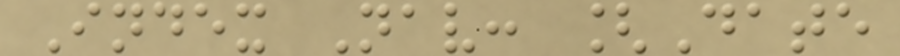Index Nav: [Date
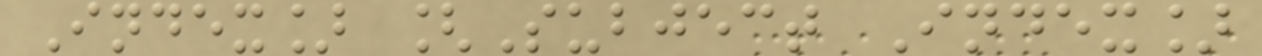Index] [Subject Index]
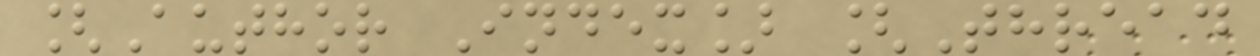[Author Index] [Thread
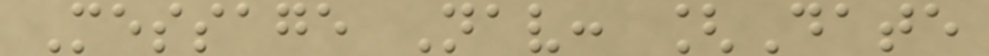Message Nav: [Date
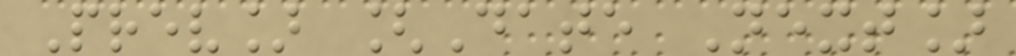Prev] [Date Next]
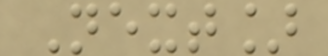Next]
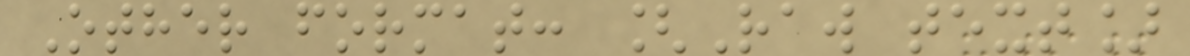Other format: [Raw text]
